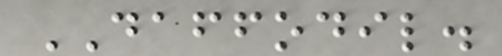DAFFODIL.
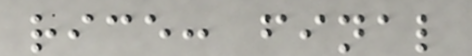rice: final
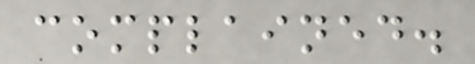complained.
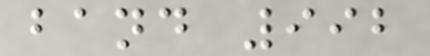band 992
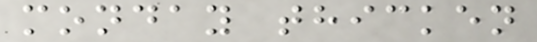monday thicken
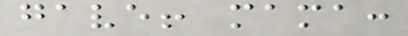gave! mama:
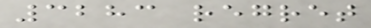3283 regret
